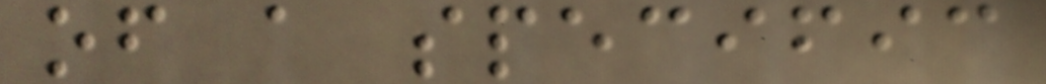of a specific
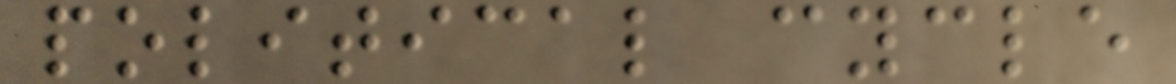political cycle
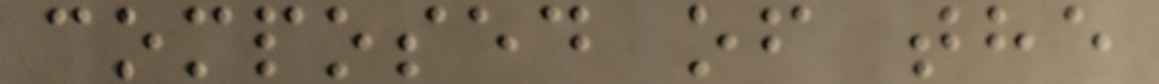composed of the
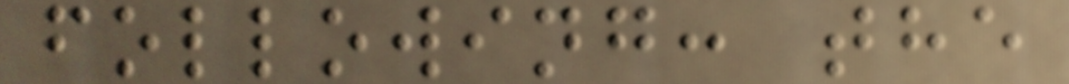following: the
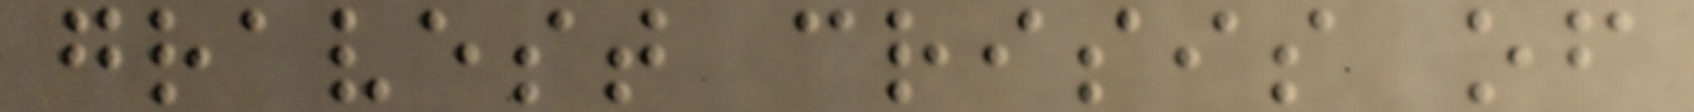gravest crisis of
